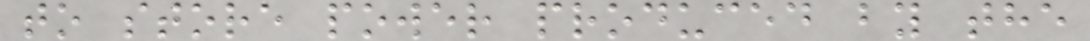to store power produced by the
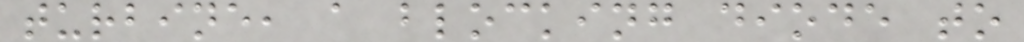turbine, a blocking diode to
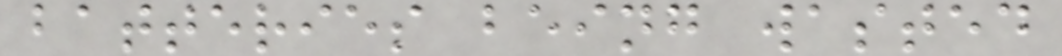batteries being wasted
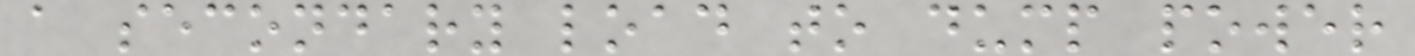a secondary load to dump power
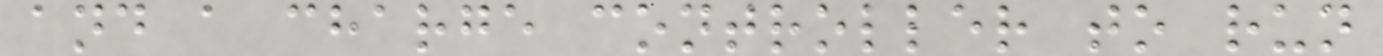and a charge controller to run
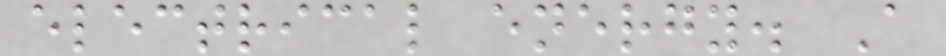electrical energy. A
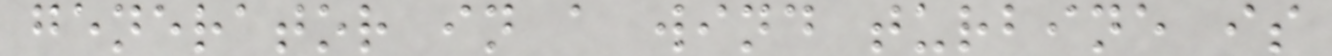generator in a wind turbine is
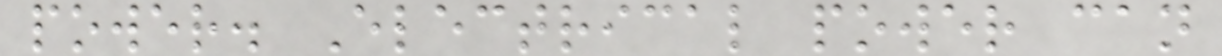power. Electrical power can
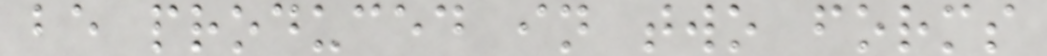be produced in two forms
